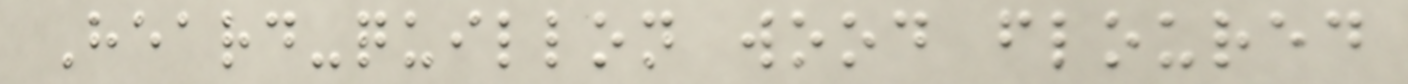Heard-quillon wood floured
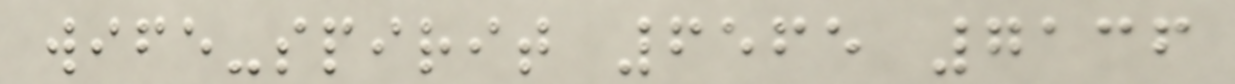wife-spirit 6565 7136
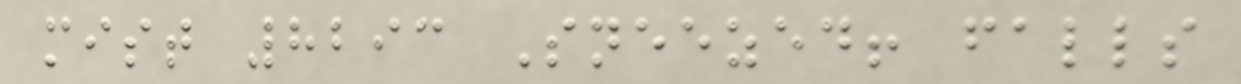mist 8293 Sneezed! falls
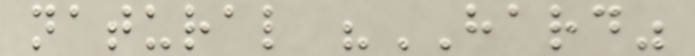natural "HARD"
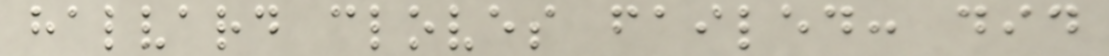halvard cloves failed: did
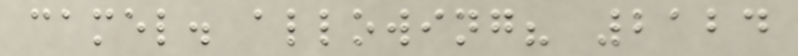camel. allowing? 2124
